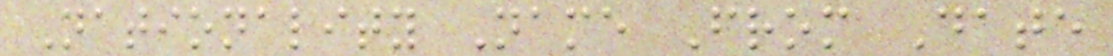Nationality Name From Date
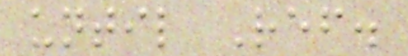until Ref.
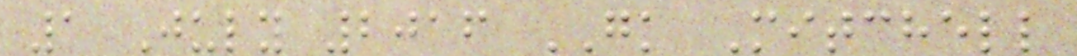1 July 2016 GK Mitchell
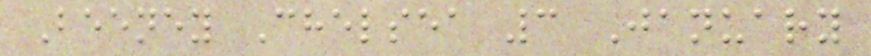Beeney Chelsea 3 January
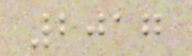2017
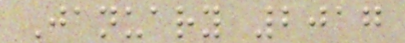January 2017
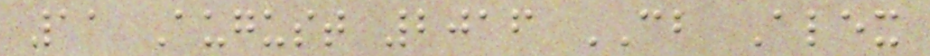11 August 2016 CB Alex
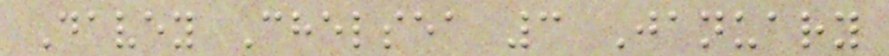Davey Chelsea 3 January
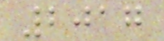2017
